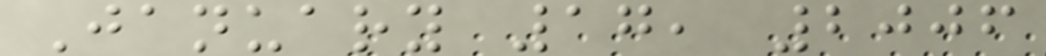January 17, 2006
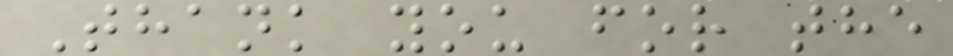Thank you for the
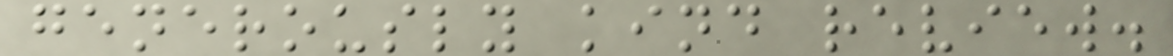generously kind review.
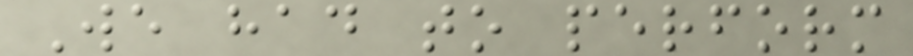We had to perform
